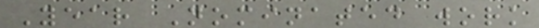Year Nominated work
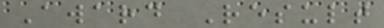Award Result
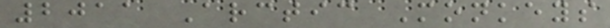2011 Arctic Monkeys
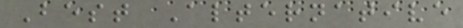Best Alternative
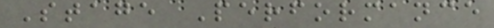Stage Performance
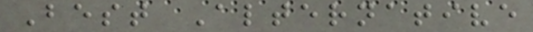Best Alternative
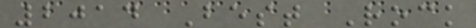2014 Best Rock
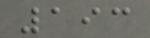193
